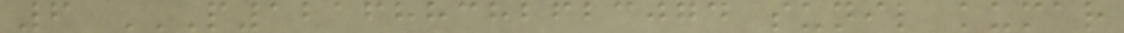6 P121688382623074 SUNIL KUMAR
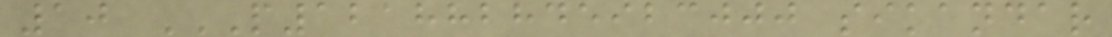10 P121882845923000 SIKANDAR
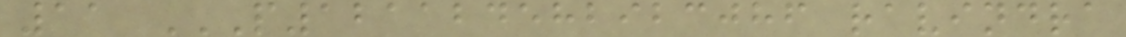11 P121124582923086 RAVINDRA
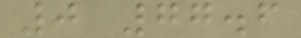0 77.6
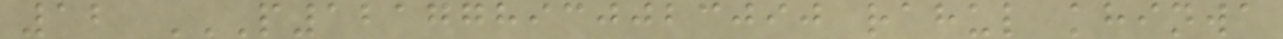12 P121778930023090 RAHUL KHINWA
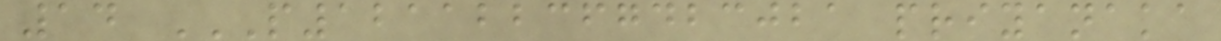14 P121122367423021 PRIYANAKA
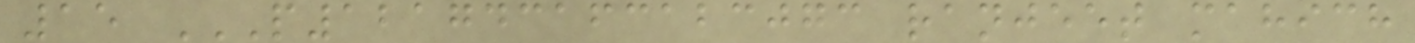15 P121743163123073 RANJEET MAHICH
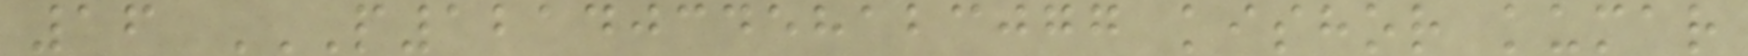16 P121403458123077 KISHOR KUMAR
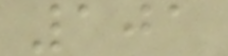101
